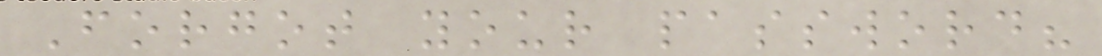Forgot your password?
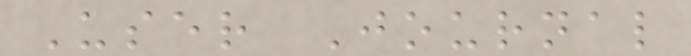User Journal
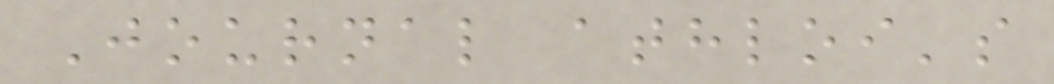Journal athloi's
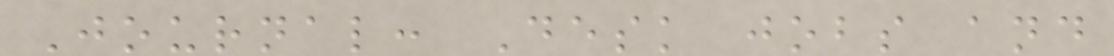Journal: Desk jobs and
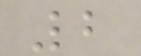2
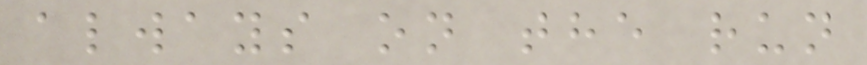always on the run
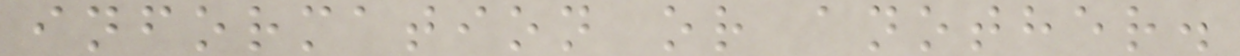information or another.
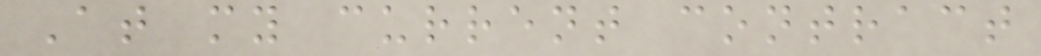At my current contract
